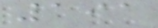191
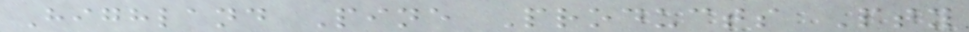Highland Pine Products Pty
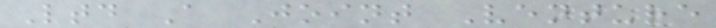Ltd A Joint Venture
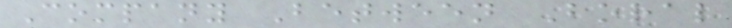Company Between Boral
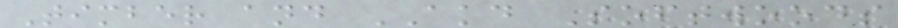Timber and AKD Softwoods
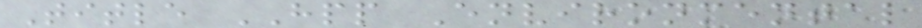Title HPP Environmental
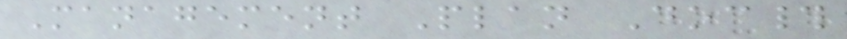Management Plan Doc#
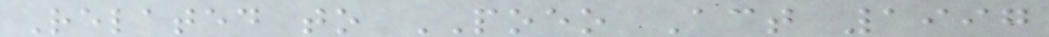Related to POEO Act 1997
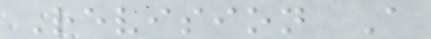Revision A
